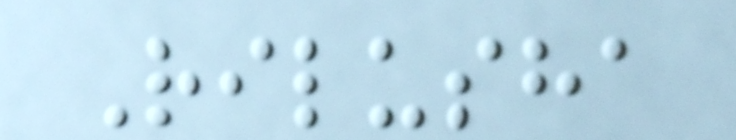Rilusha
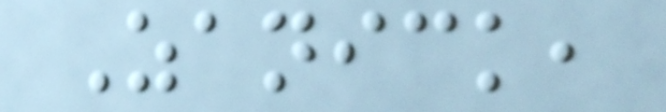Zanick,
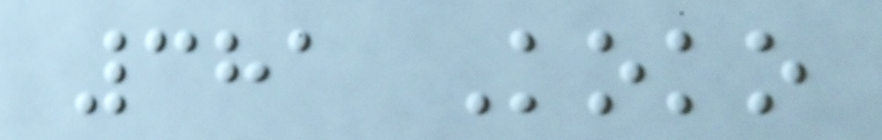381 Koko
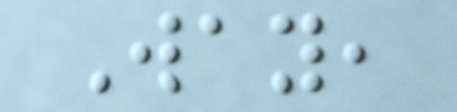Way,
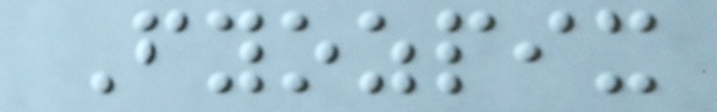Fyozpix
